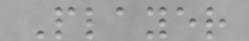Player
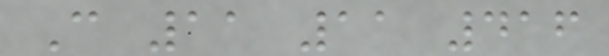C 11 11 416
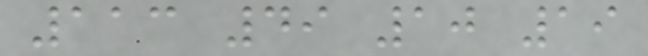113 49 10 19
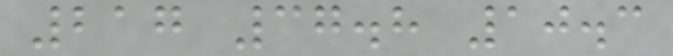217 37.8 10.3
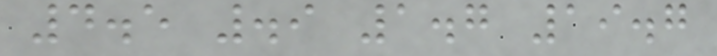4.5 .9 1.7 19.7
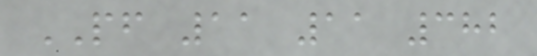PF 11 11 382
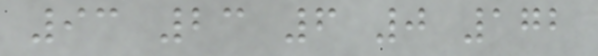93 23 6 0 172
